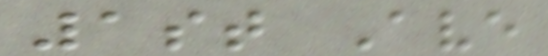1st Ave
